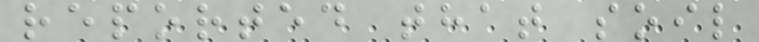reported that soil
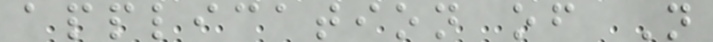application of N
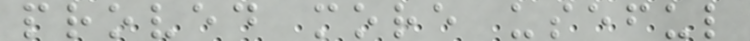proved more useful
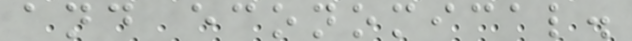and economical.
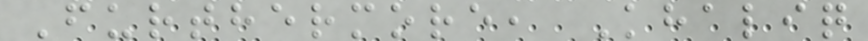Furthermore, Khaliq
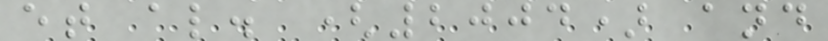et al. (2004) and
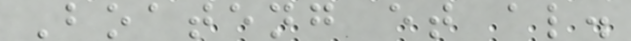Boateng et al.
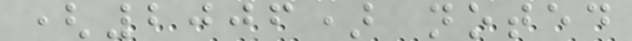(2006) noted
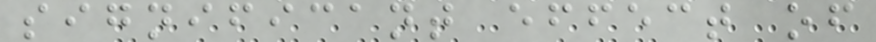significant effect of
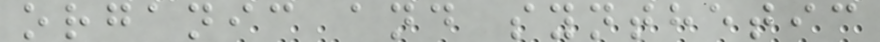organic and synthetic
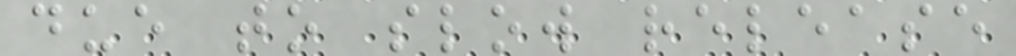due to slow release
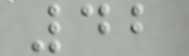42
